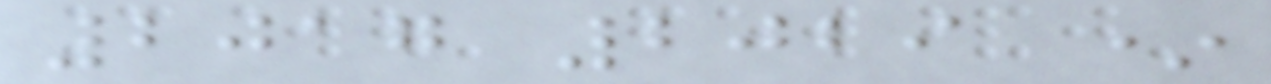2017 2029 *
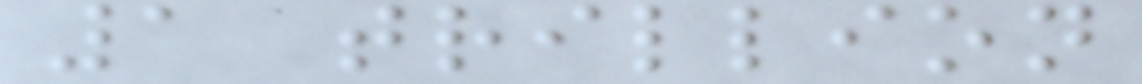1 trillion
